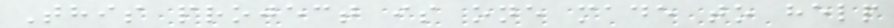This project is one made to help
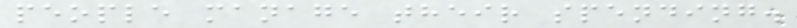people manage their spending.
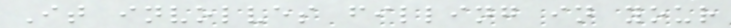It involves filling in your
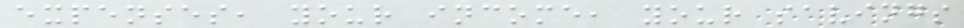expenses, your income, your savings
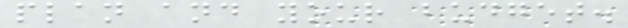plan and your budget.
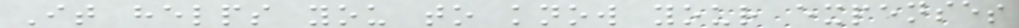It helps you to know your expenses
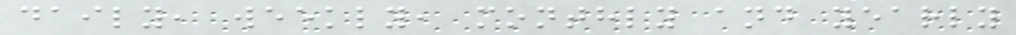daily, weekly, monthly and yearly
